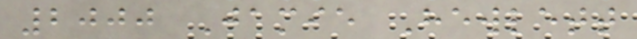2000 Jamie Hewlett
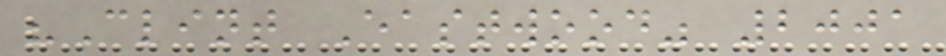"Clint Eastwood" 2001
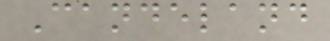Candeland
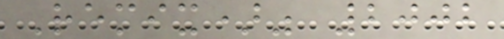Remix)" 2002
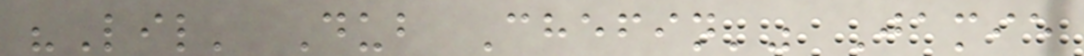"Lil' Dub Chefin'" Jamie
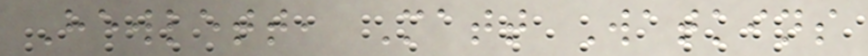Hewlett, Matt Watkins
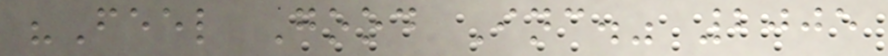"Feel Good Inc." 2005
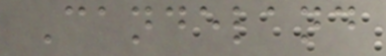Candeland
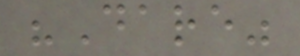"Dare"
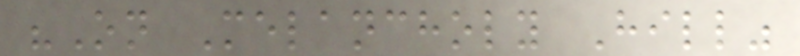"On Melancholy Hill"
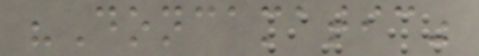"Doncamatic"
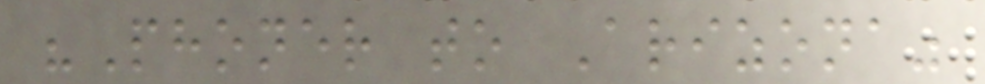"Phoner to Arizona"
